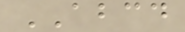ABCD
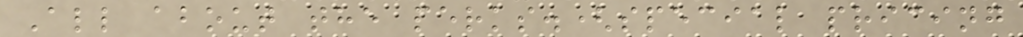All about the perks.(special pricing
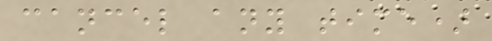cancel any time)
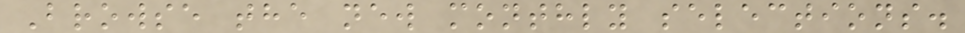Browse the new monthly selections.
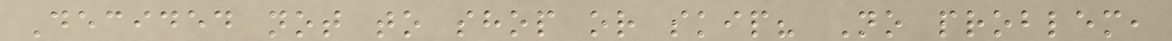Decided not to shop or skip? No problem,
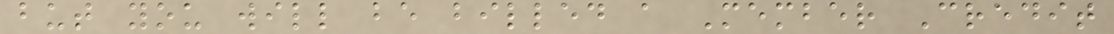but you will be billed a Member Credit
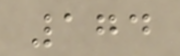174
